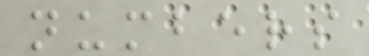numbers
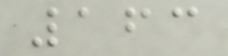163
